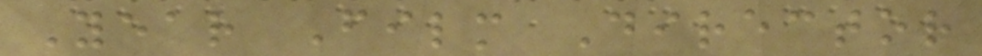Year Film Director
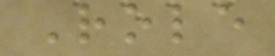Role
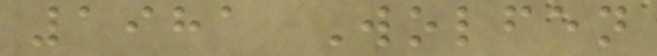1981 Wolfen
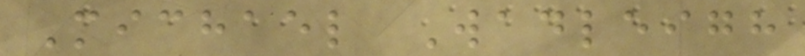Michael Wadleigh
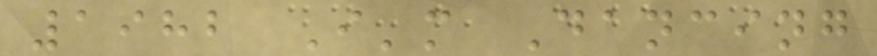1982 I'm Dancing
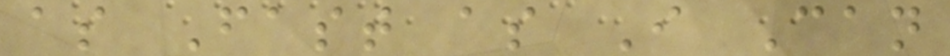as Fast as I Can
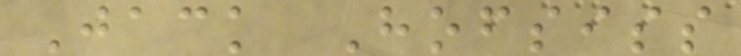Jack Hofsiss
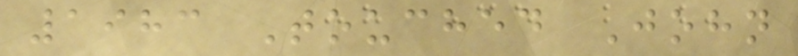1983 Touched John
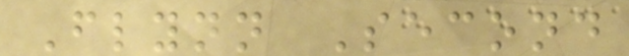Flynn Second
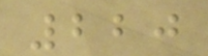220
